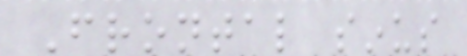Frontal sinus
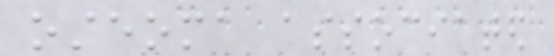osteoma associated
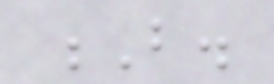B.
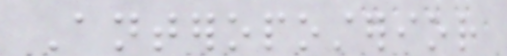Anteroposterior
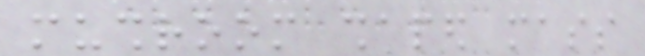mushroom shaped mass
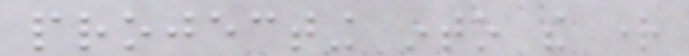projecting into the right
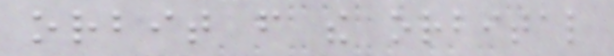orbit from the orbital
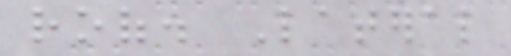roof. Lateral
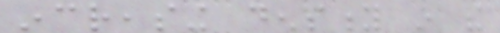increasing density in the
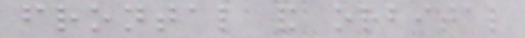frontal and orbital
